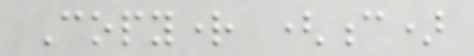Copyright (c)
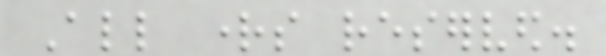All rights reserved.
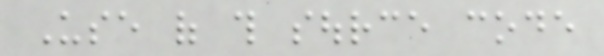Use of this source code
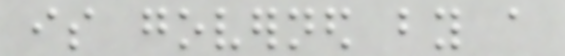is governed by a
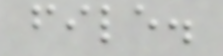file.
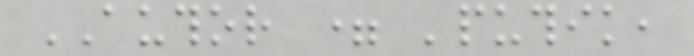AUTHOR = 'puthik,
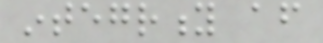integrity after
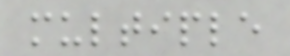multiple
